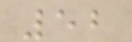52
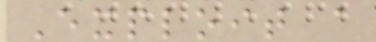Exploit a
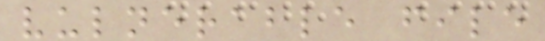vulnerable file
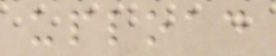upload
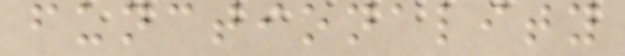functionality
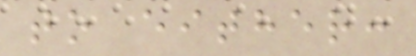to either:
